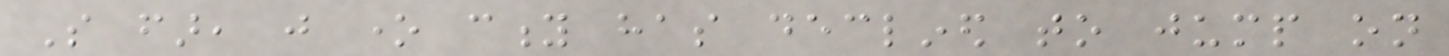So far, just one city has declined to jump on
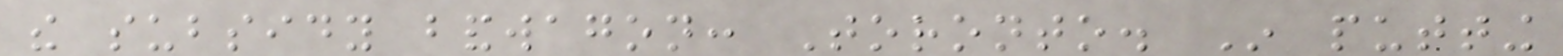the subsidy bandwagon: Toronto. In putting
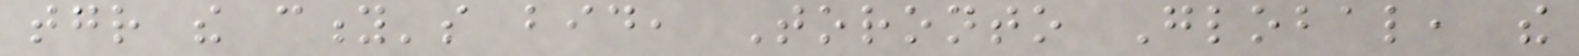together the city's bid, Toronto Global, the
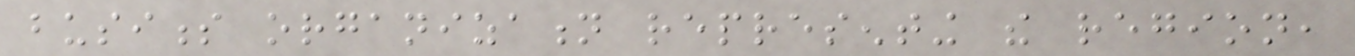business organization representing the region,
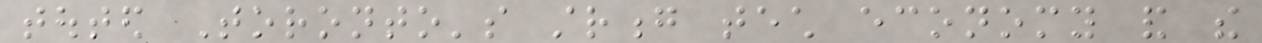touted Toronto's strong tech economy and the
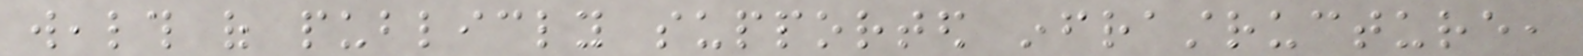wealth of publicly supported infrastructure,
